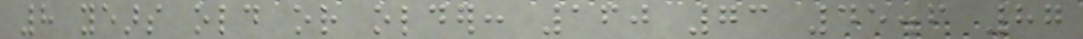8 years old or older: 160 73 45.6 87
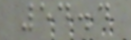54.4
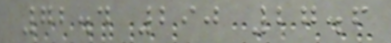72.4 290 27.6
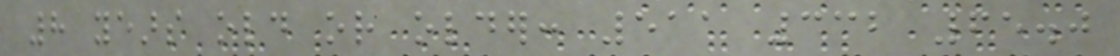8 years old or older: 511 332 65.0
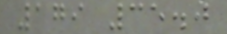179 35.0
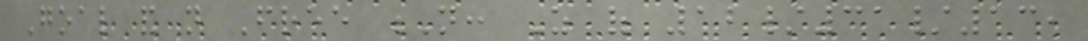Goal and not Free N: As of 12/31/13,
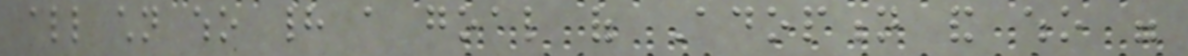all children who had a goal of Adoption and who were
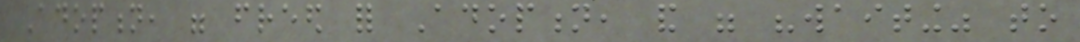Adoption, were freed for Adoption, and were "waiting" to
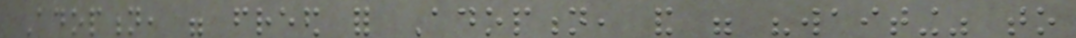Adoption, were freed for Adoption, and were "waiting" to
